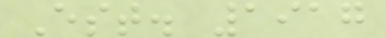Est. 1917
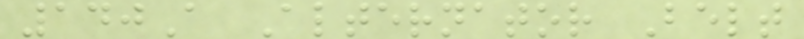140A Alternator Belt
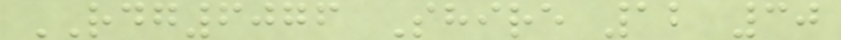RDG6076 Shire 12 30
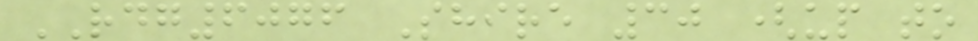RDG6076 Shire 30 (up to
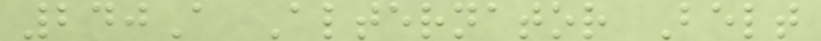240A Alternator Belt
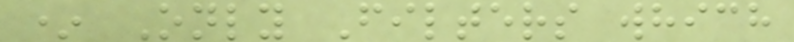* Only Filters which
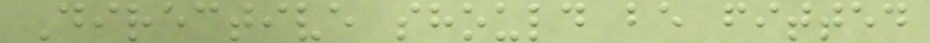Directive should be fitted
